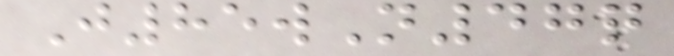J85wN47q
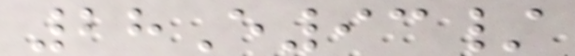28E93/
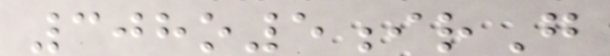308o5irG
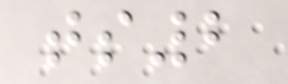ts2
